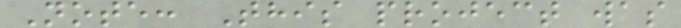Note: This project was
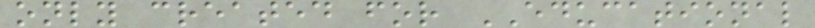only created for EDUCATIONAL
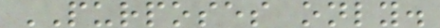PURPOSES only.
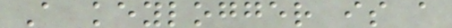A keylogger is a
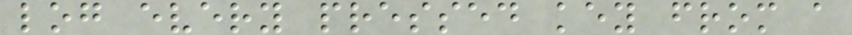log every pressed key from a
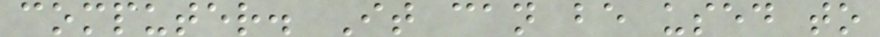computer. It can be used to
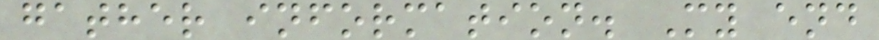gather information. My end
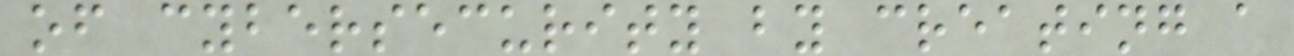of cybersecurity by creating a
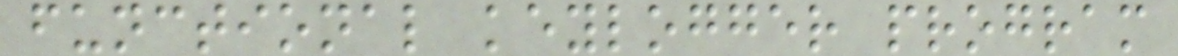functional keylogger program
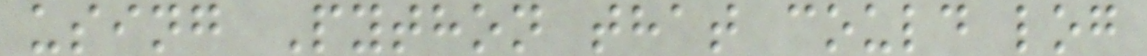using Python that could log
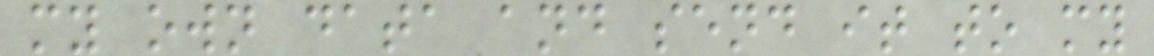my own data and send it to my
